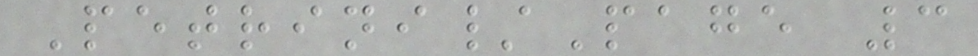Petrini/Page 3
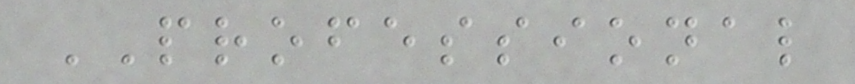PROFESSIONAL
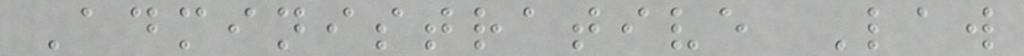Administrative Law
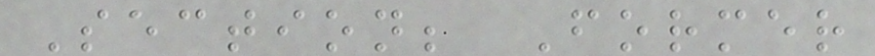Section; Former
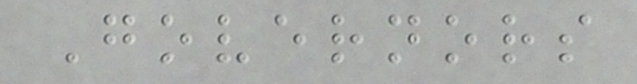Governors
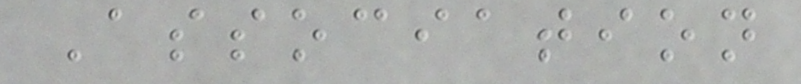Association
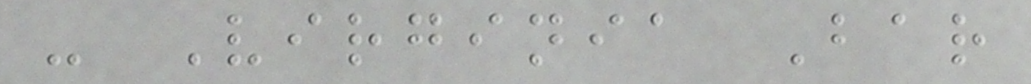- Virginia Bar
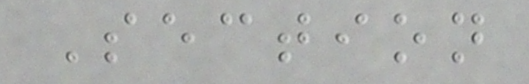Section
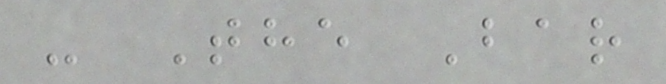- The Bar
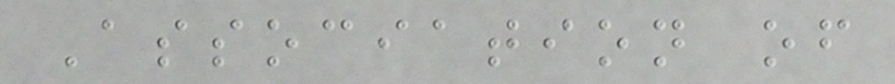Association of
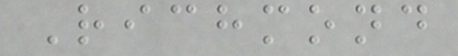Richmond
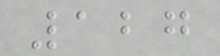127
